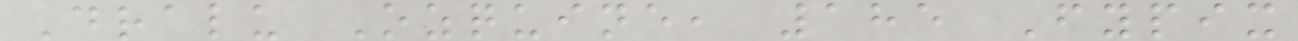Dralu Ozquine, 185 Fypix
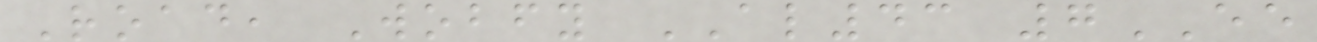Road, Wobfy AL43 7EE
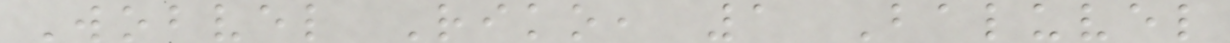Wobvel Riko, 1 Baluvel
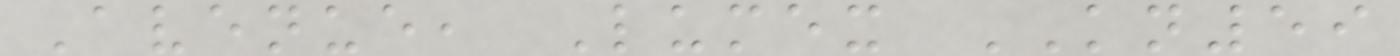Avenue, Lumex KN59
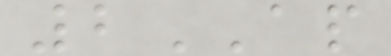2AP
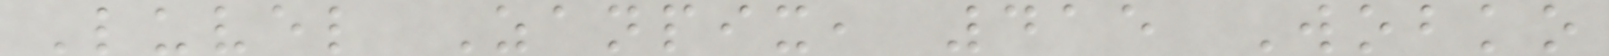Luvel Zanpix, 415 Wobko
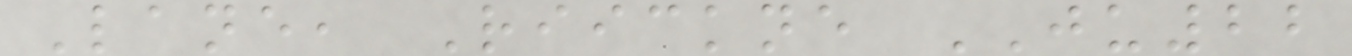Lane, Riickne JU22
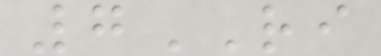7RI
